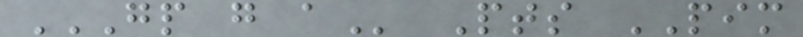GP G A Pts PIM
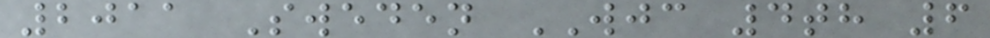2011 Sweden WJC 4th 6
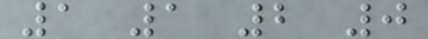1 1 2 0
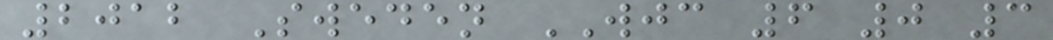2012 Sweden WJC 6 0 3
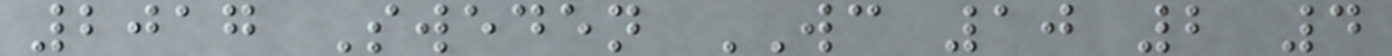2017 Sweden WC 10 2 4
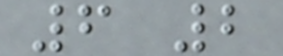6 2
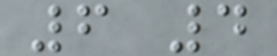6 4
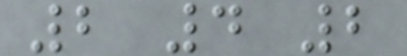2 4 2
